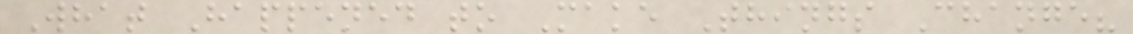What Happened to Make Things Change?
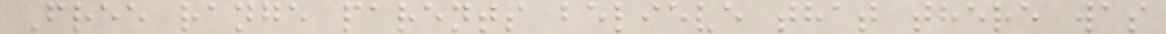Free range parents believe that there was
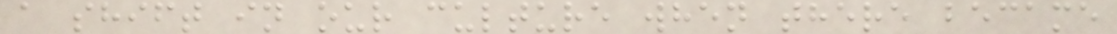a shift in our culture when there became
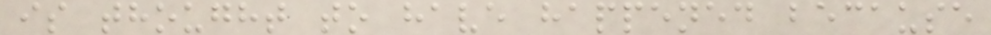is thought to have happened because
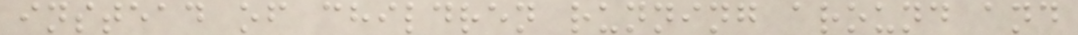instead of children running around and
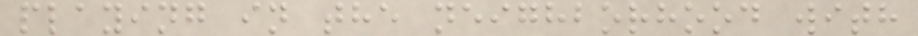playing in the neighborhood with
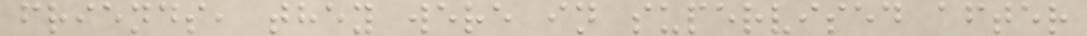friends, they were in supervised after
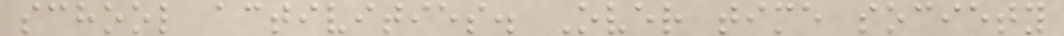school activities. Over time society
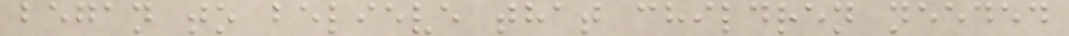began to believe that children needed
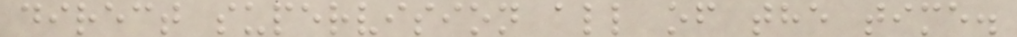direct supervision all of the time.
